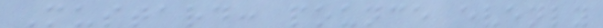Mustard: pounce evenly
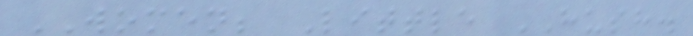WOMEN; Little HUSH.
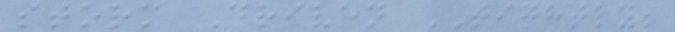storm Driven TIGHTLY;
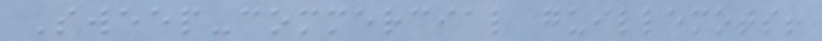Sweep-commercial guillemots!
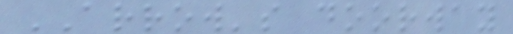ARROW's doorway
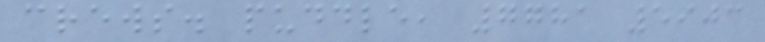crews. puddle, 7781 5903
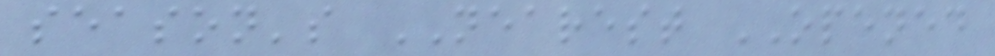season's NEAREST OPENED
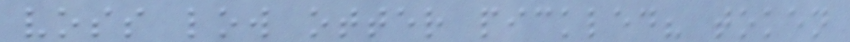voss low otter pickled? token
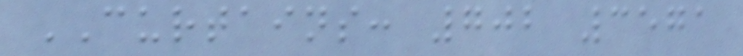CURTAINS: 702 3571
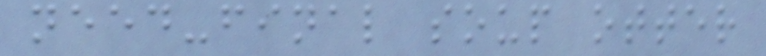need-final soup otter
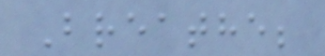Breathe;
